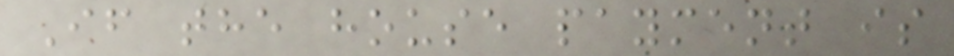If the house payment is
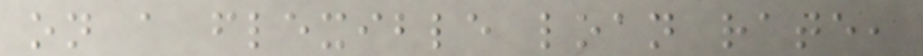on a flexible loan rate,
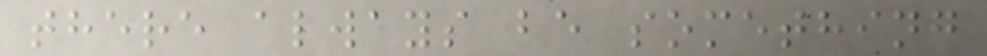there always be something
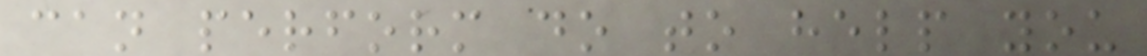can perform do to help you
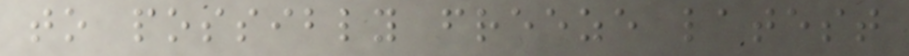to possibly freeze latest
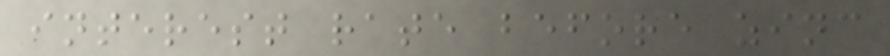interest rate before zinc
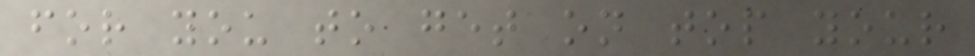for you to get on top your
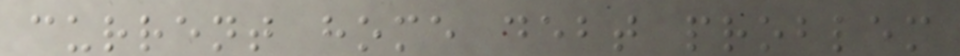current home debt problem
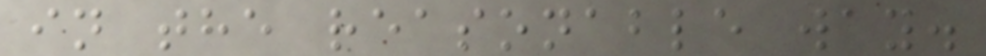in the reasonable way.
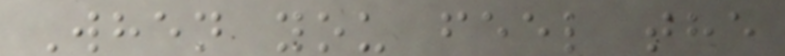When you feel the
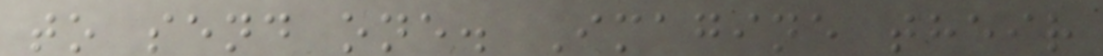to send one. Imagine their
